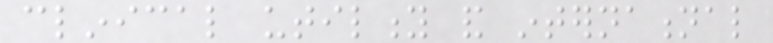clinical utility and international
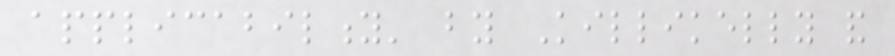applicability' by Killikelly and
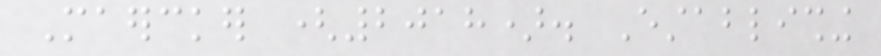Maercker (2018). Establishing
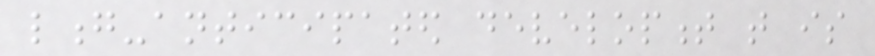long-anticipated development that is
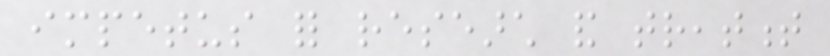impetus for research and treatment
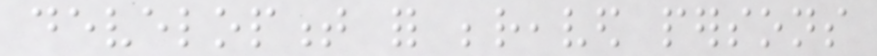development for bereaved persons
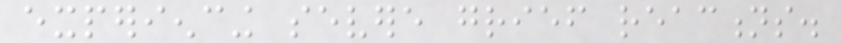experiencing severe grief reactions.
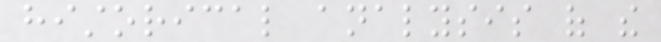historical analysis of the
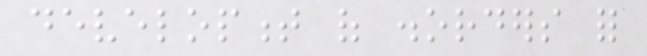development of disorders for
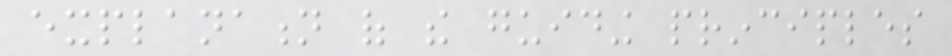explanation of the guiding principles
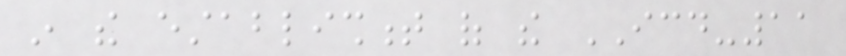in the establishment of the ICD-11
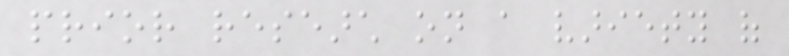prior research on a variety of
